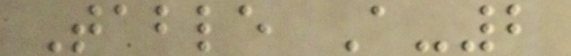Table A-2
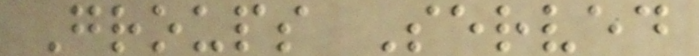Groups Served
